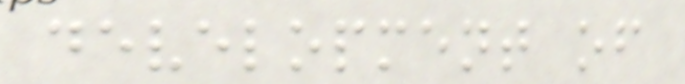development of
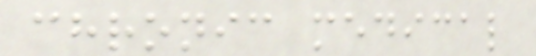chronic medical
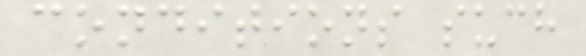conditions such
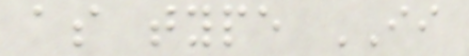as type II
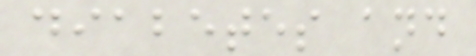diabetes and
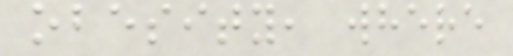obesity, where
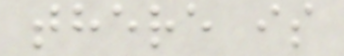there is
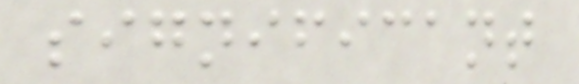significant
